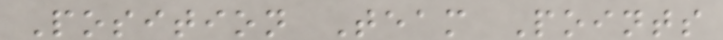Position Team Points
